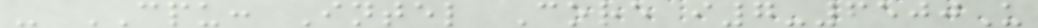- CPU: Intel Core i7-6500U
